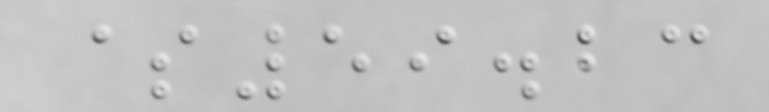$59.23
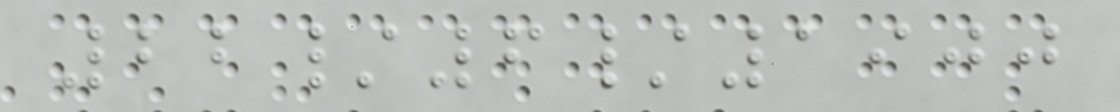22/6/1900
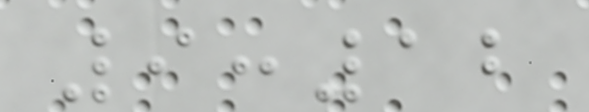9:12
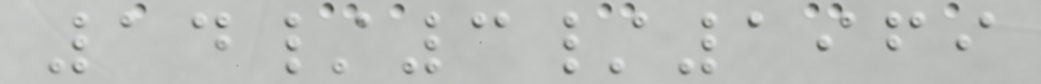14/3/1969
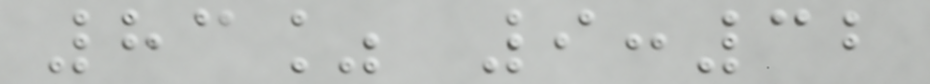83% 9:32
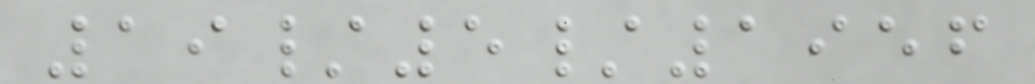19/5/1956
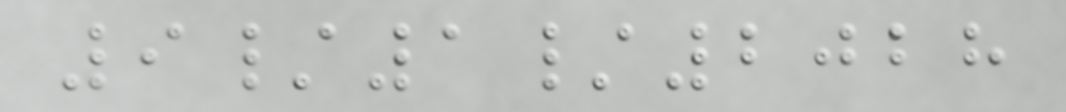9/1/2028
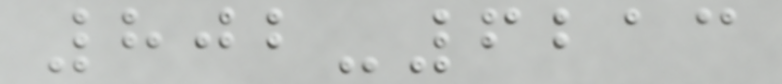802-6213
